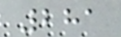281
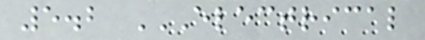5.2 ELECTRICAL
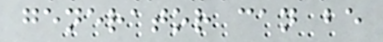generator can be
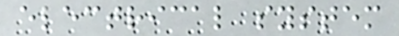electrical system
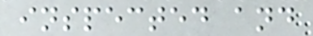inspected and
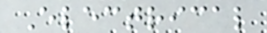Electrical
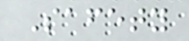Safety
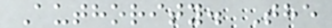Authority. The
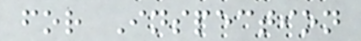for Inspection
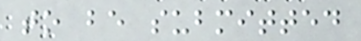to be submitted
